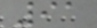91
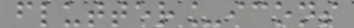flutter_icons
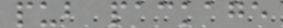pub package
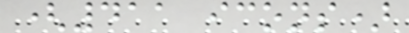(411 icons)
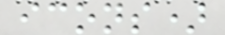icons)
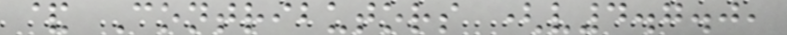& Contributors (v4.7.0,
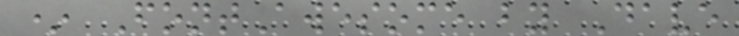* FontAwesome by Dave
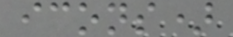icons)
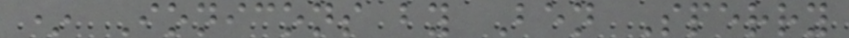* Ionicons by Ben Sperry
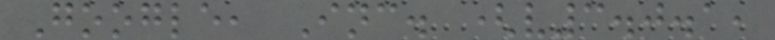Google, Inc. (v3.0.1,
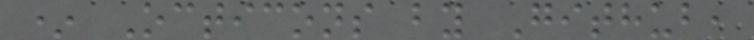* Octicons by Github,
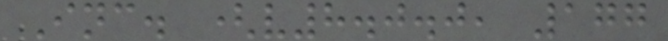Inc. (v8.0.0, 177
